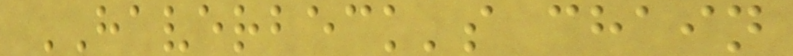HAVERBECK's chain
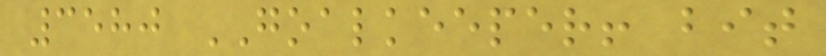3580 GOALKEEPER! bit
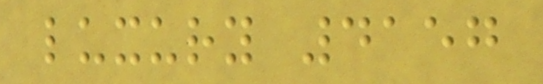luxury 4157
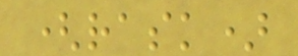(rask)
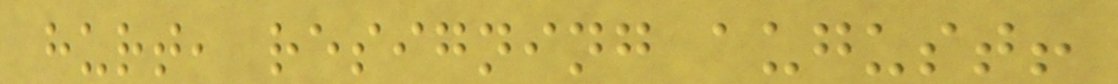hurt, resigning august!
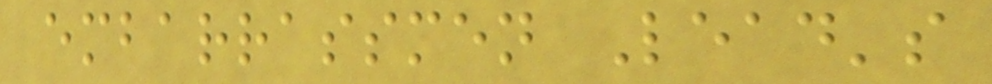embarrassmen Lead's
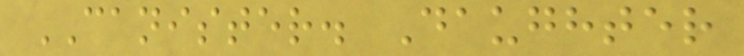CANISTER. Daughter
